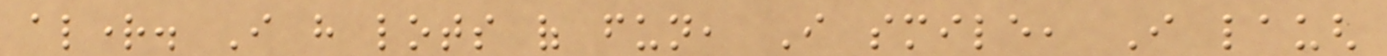alright. I have lots of fun, I smile, I laugh
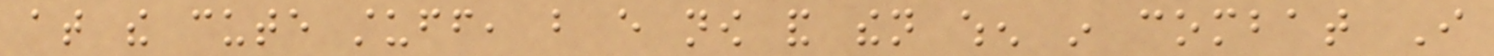at the cute stuff, but every now and then when in combat I
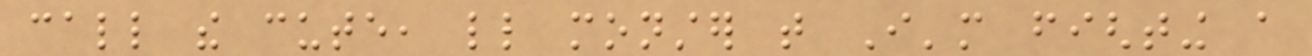call the cute, little monster that I'm fighting a
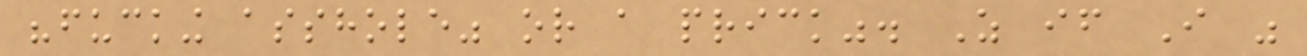"fucking asshole" or a prick". As if I was
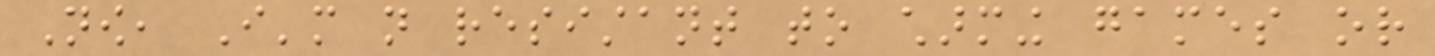Now, I'm not resistant to charming games or
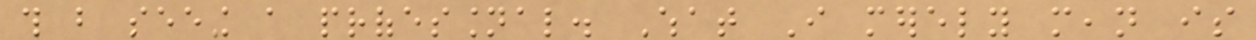this but seeing a professional. What I merely mean is
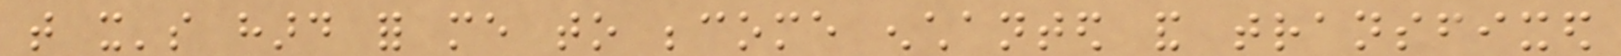that it's hard for me to become enchanted and transfixed
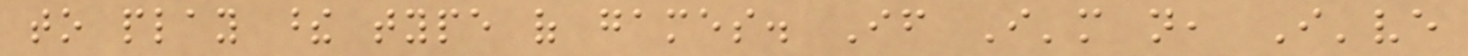to play these type of games. If I'm not, I've
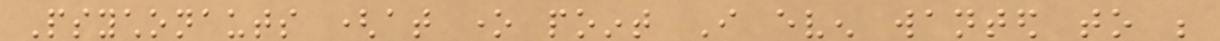Psychonauts (at one point I even wanted to be
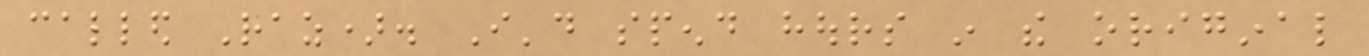called Raz). I'd spend hours in the original
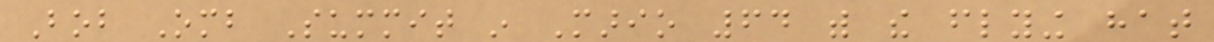Bob Omb Summit in Mario 64 with the flying hat
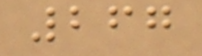267
